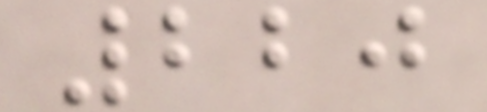220
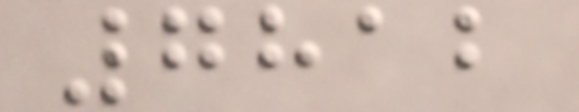7812
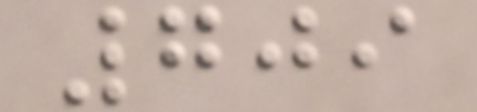709
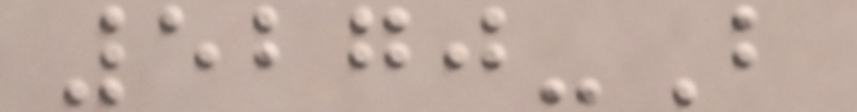5270-B
